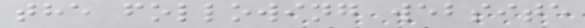the following website
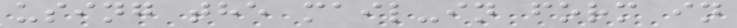using the mail-in form in
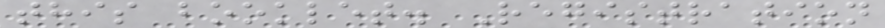this booklet. Registration
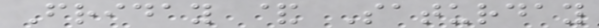Friday & Saturday
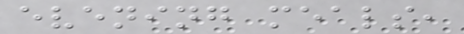evening meals,
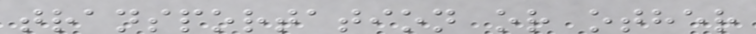transportation or other
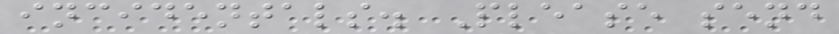incidentals. Please send
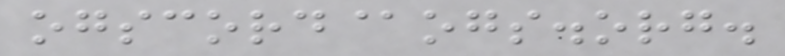ogscord@ogs.org.
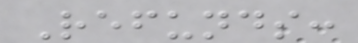Refunds:
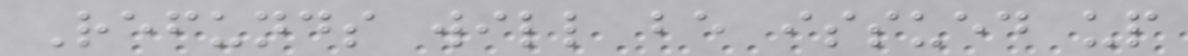Refunds will be issued up
